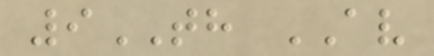9TH AV
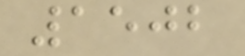1502
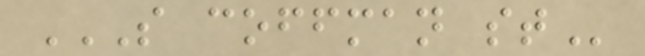S COFFMAN ST
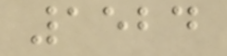1524
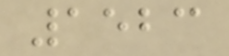1523
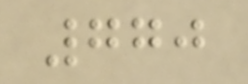770
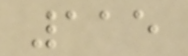115
